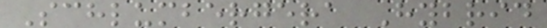Schlumbergera Hybrid
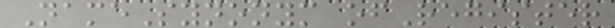NameSynonym ofRegister
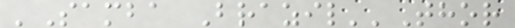'Samba Brazil''Thor
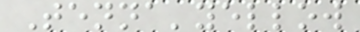Tenna'yellow
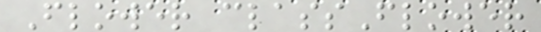Flower classFlower
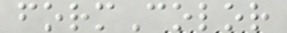formColor
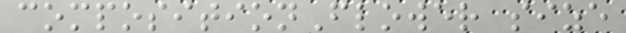compositionFlower size
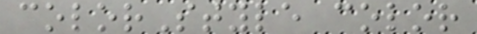colorStyle color
